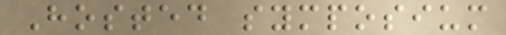Hosted symposium
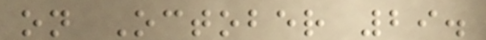on October 29.
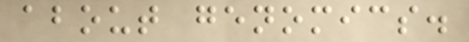about genomics.
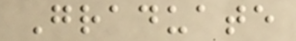Graduate
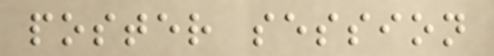poster session
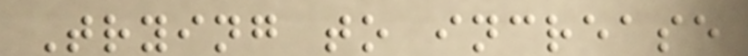Trying to increase
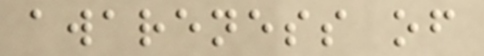awareness of
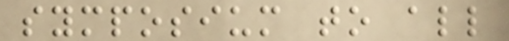symposium to all
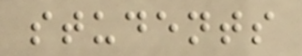students
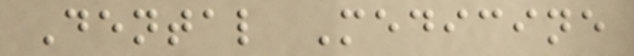Dental Medicine
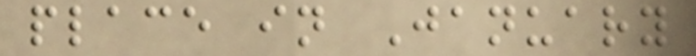place in January
